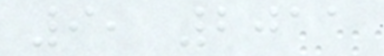9, 2011
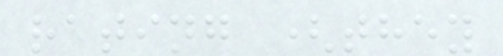rating (they
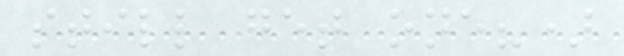still get one?)
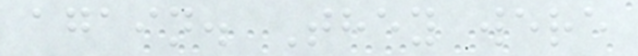again. They were
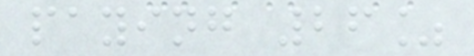paying 26%
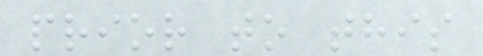prior to this
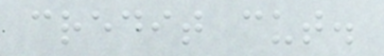credit cut.
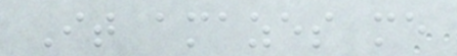It amazes me
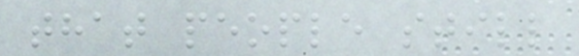that people still
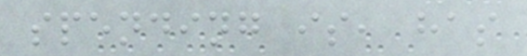spending is, has
